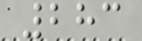283
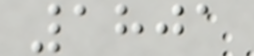1801
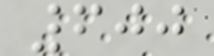600
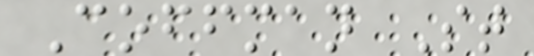Coffman St
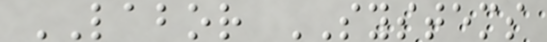LABOR SYSTEMS
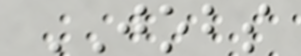JOBS
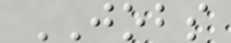JOBS
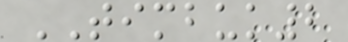TIMBUK2
